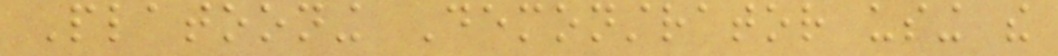Platooning Demonstrator using the
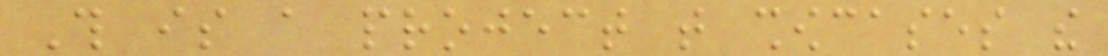This is a project that showcases the
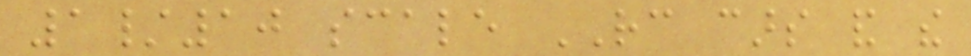1/10 scale RC cars and the
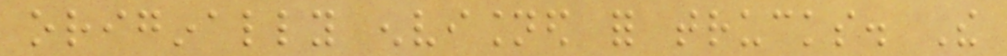originally envisioned for trucks. The
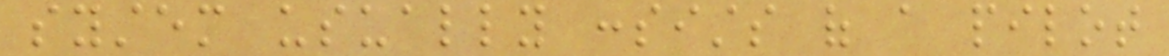system usually consists of a pilot
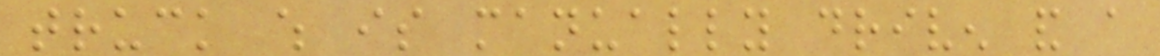truck which is manually driven and a
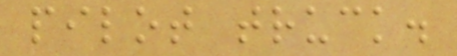pilot truck.
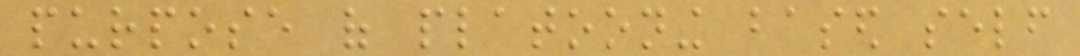purpose of platooning based self
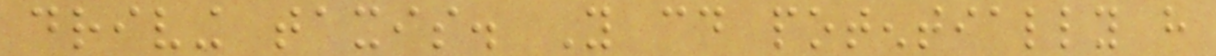driving taxis. You could potentially have
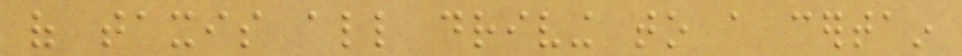of taxis all driving to a certain
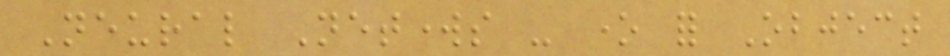Neural Networks - one for Object
